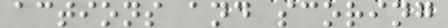actions and scoring
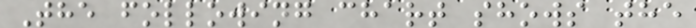The following chart shows the
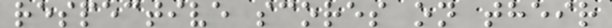respective scores on their
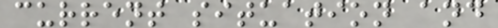current situation and
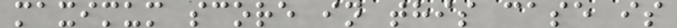maximum score in this case is
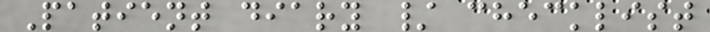Patient diary / checklist
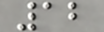12
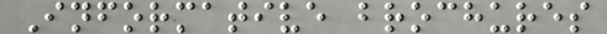Informative brochures
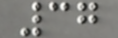37
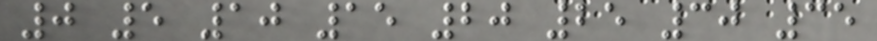0 5 10 15 20 25 30 35
